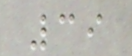39
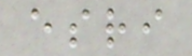esri
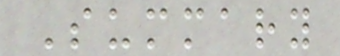Summary
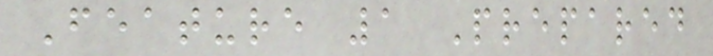Feature 1 Prepared
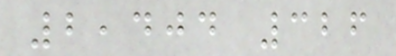2,404 326
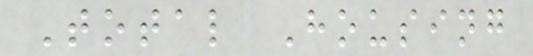Total Housing
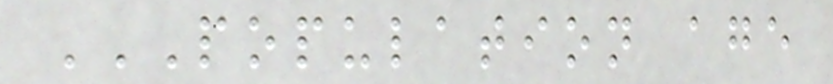POPULATION AGE
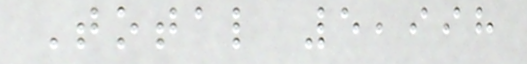Total 5,998
